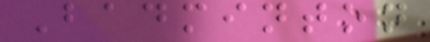Badminton
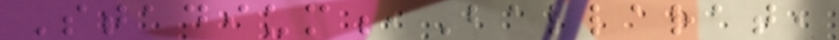Stadium,Ballarat,
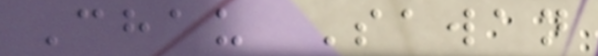Chau Sawan
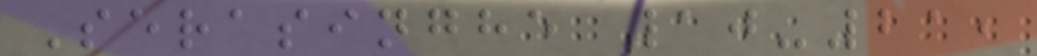Serasinghe 10-21,
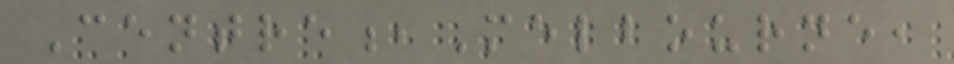Centre,Melbourne,
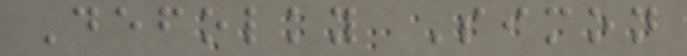Defolky Simon
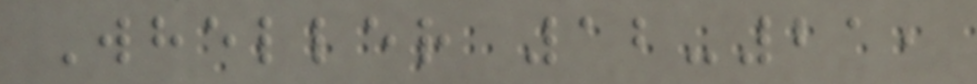Wheller 12-21,
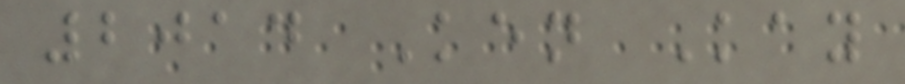2014 Ken Kay
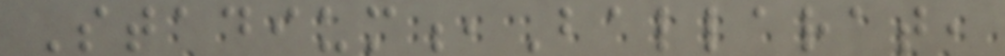Stadium,Ballarat,
